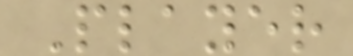Player
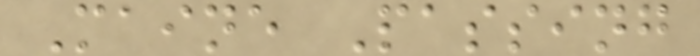Maine Passing
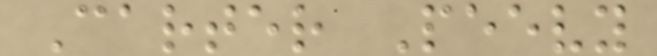Carter Peevy
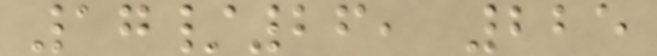17/26, 225
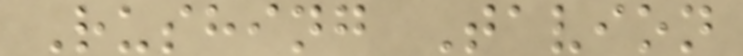Rushing Tavion
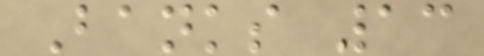Banks 13
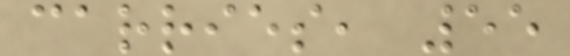carries, 55
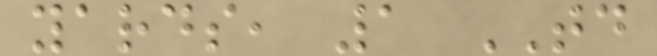yards, 1 TD
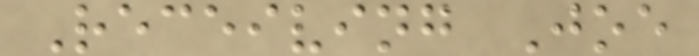Receiving Joe
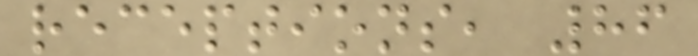receptions, 86
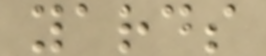yards
